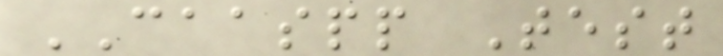CAASPP Test
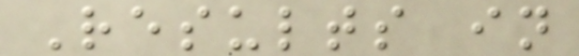Results in
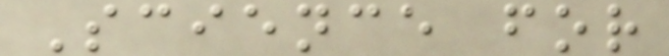Science for
